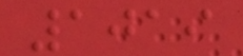1019
